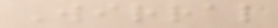Wirral
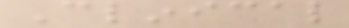Clinical
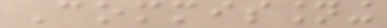Commissioning
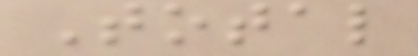Total
